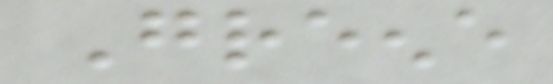Greene
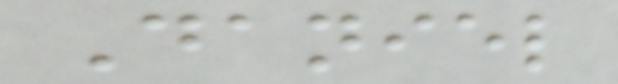Daniel
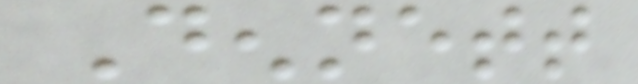Dennett
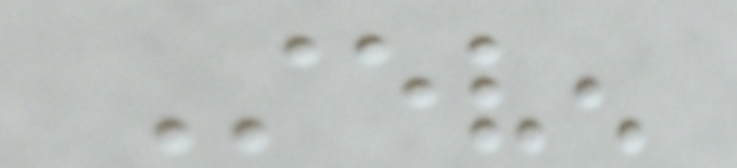Steven
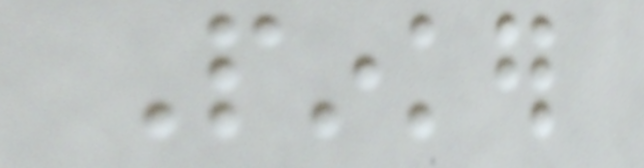Pinker
